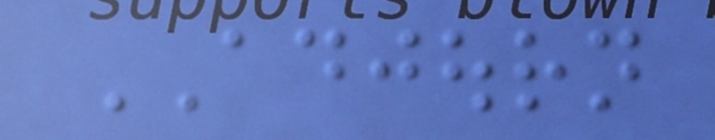ADJOURN
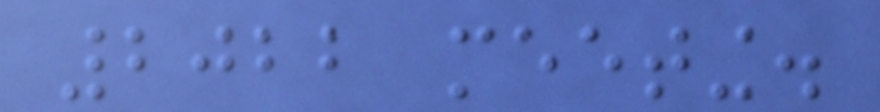2022 meeting.
